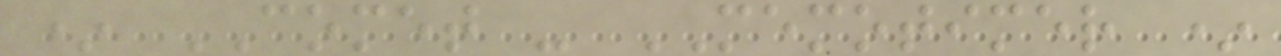* COMET - MEMOTIMER *
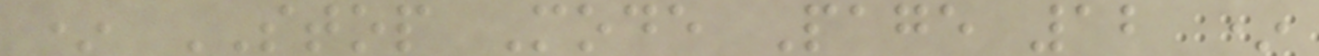* STOP Mode Page 12 *
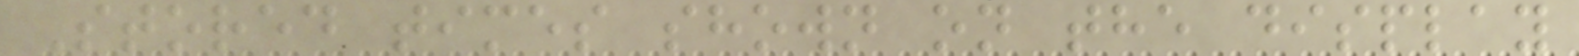Stored times shown on the display
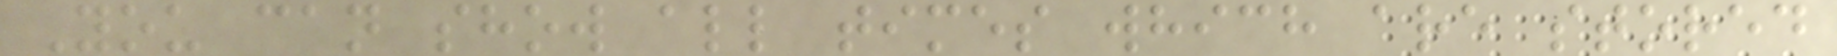You can show all times which are stored
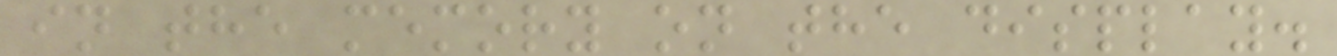in the memory on the display.
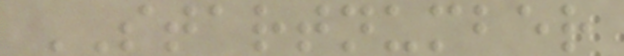STARTNUMBER
